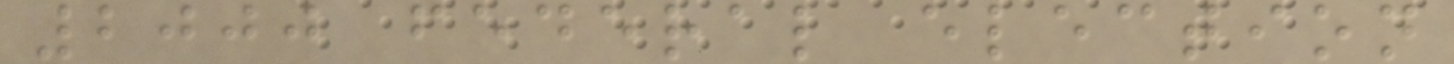2000 federal election
